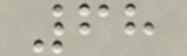68
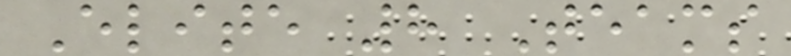Elite 8 Teams
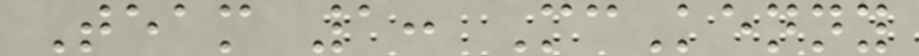Team 1: McKenny
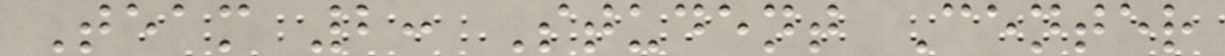Team 2: Student Center
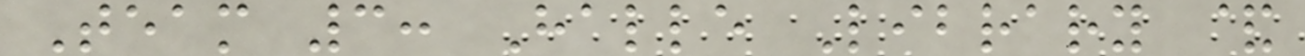Team 3: Halle Library &
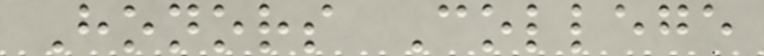Honors College
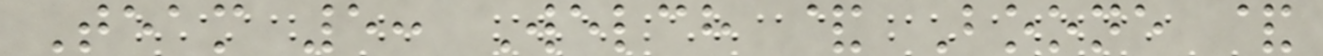Team 5: Welch & Boone &
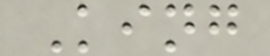King
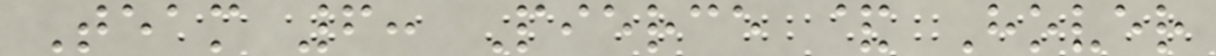Team 6: Pierce & Hover
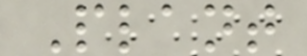Plant
